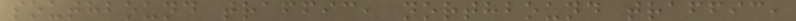southbound traffic, northbound traffic,
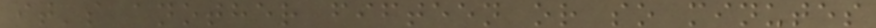it's another fifteen or so minutes
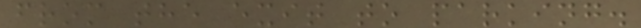from the exit to parking.
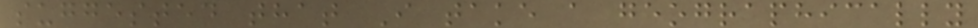suggested that I take a geographically
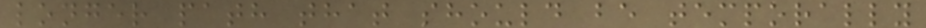longer path that should be temporally
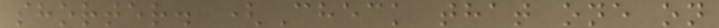shorter. (Check that one on
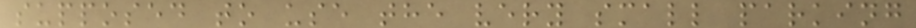supposed to use the very small parking
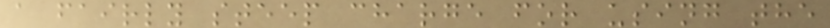a fairly steep charge for using the
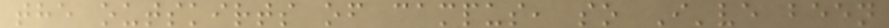the outskirts of campus, so I've been
